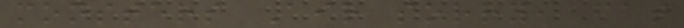monsters Air sorry, fat
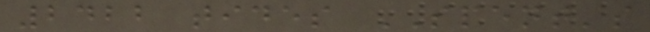2422 tides SPENT's
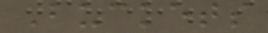Buckets
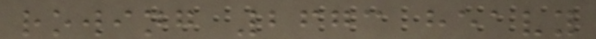rowing 2673 heavy
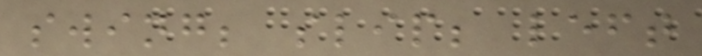swing; slip; left
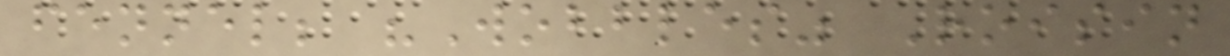fennel; "Wobbles" Roisin
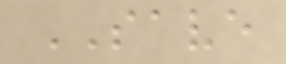SAVE
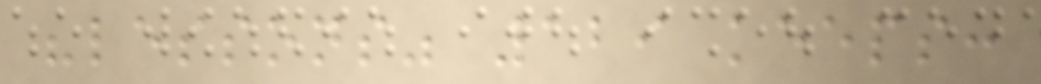"lessons" 129 keeps:
